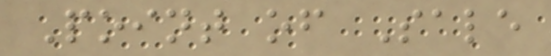Point of Sale
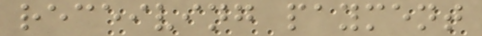receiving payment
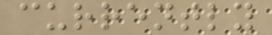currently
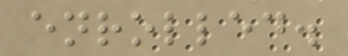enrolled.
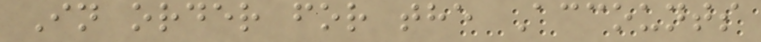In order for the Accounts
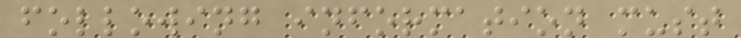following information must
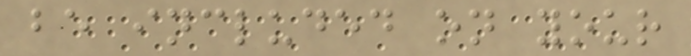be included on your
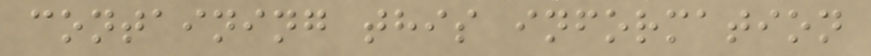containing this information
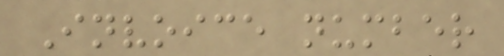Invoice number
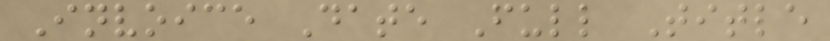Invoice Date Full Title
